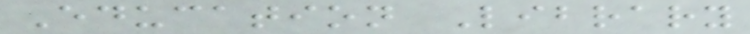Education Library
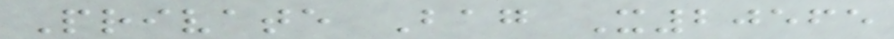Private Bag X20565
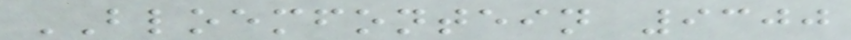BLOEMFONTEIN 9300
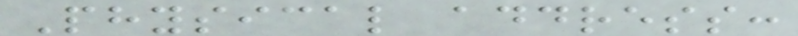Physical address:
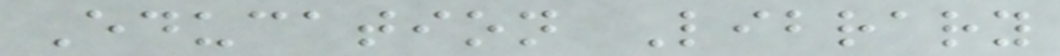Education Library
